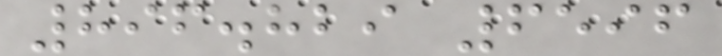896.829 6596
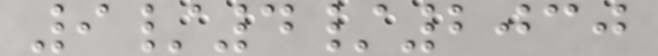9/4/2030
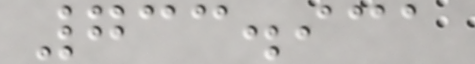733.931
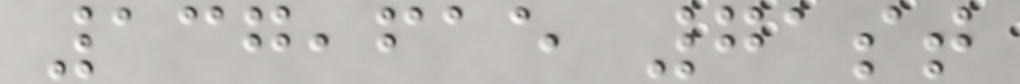137,615 71st
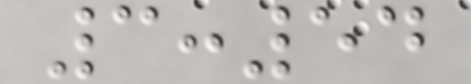3:54
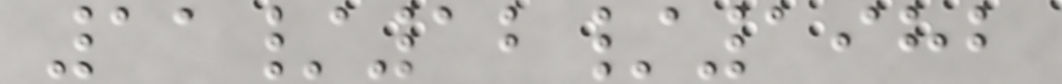11/12/1982
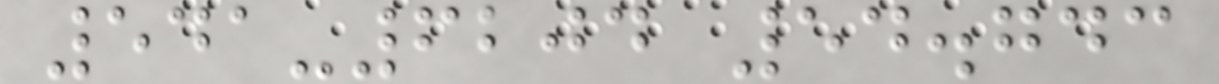541-6204 54.743
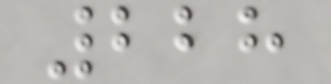228
